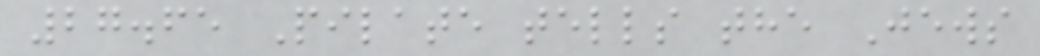27.65 Pilate tells the Jews
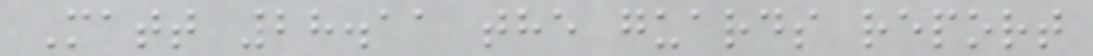Matt 28.11 the guards report
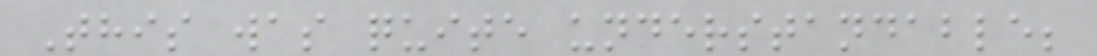This was quite understandable;
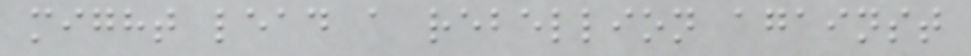might lead a rebellion against
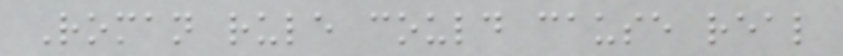Roman rule could cause real
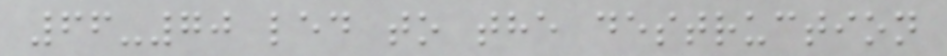66-70 led to the destruction
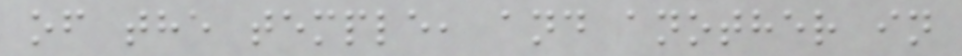of the temple, and another in
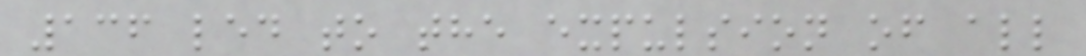136 led to the expulsion of all
